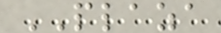PLAZA
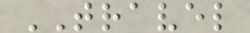TRAVEL
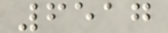6517
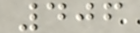406
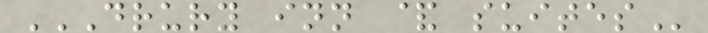DRURY INN & SUITES
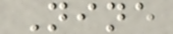Nine
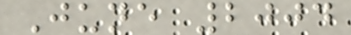June 2004
